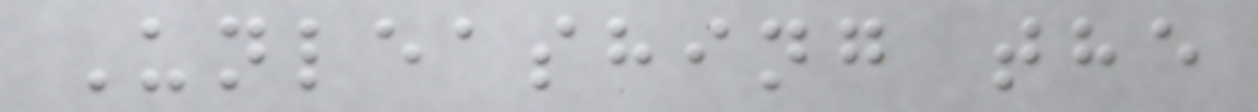Unleashing the
